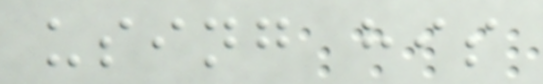using his
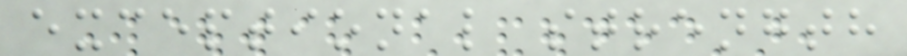exceptional strength
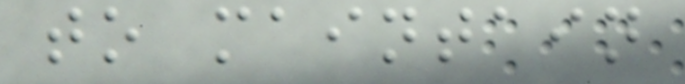to maintain
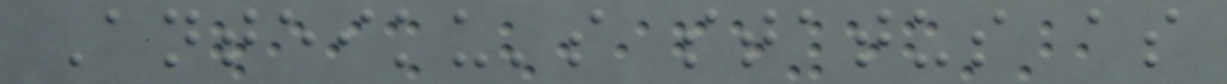Anteiku's status as
